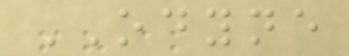ODYNE
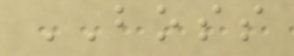BOSS
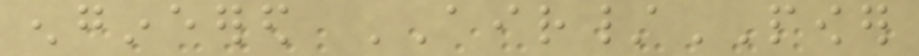engineered AIR/POWER
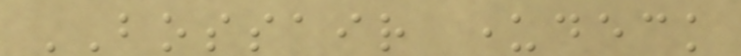BOSSAIR underdeck
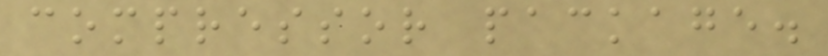compressor package.
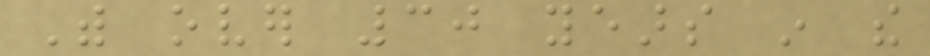With over 30 years in the
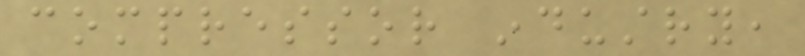compressor industry,
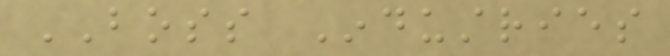BOSS Industries
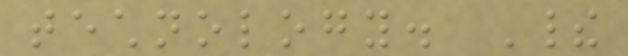technology. Their
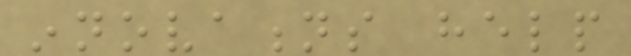innovations help
